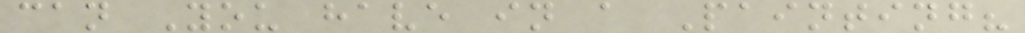can You have in a Painting?
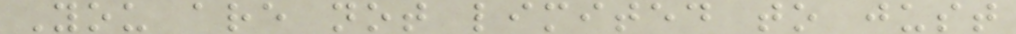You are not limited to just
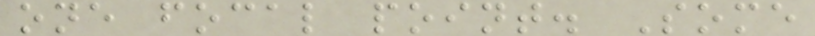one focal point. Some
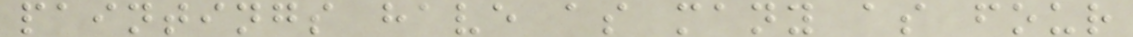paintings have as many as four
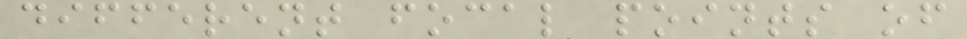different focal points of
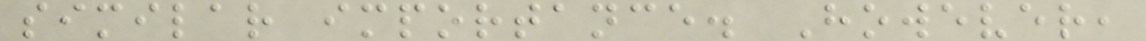similar importance. However,
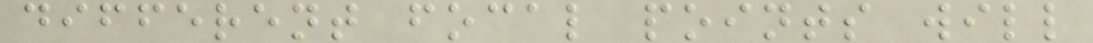different focal points will
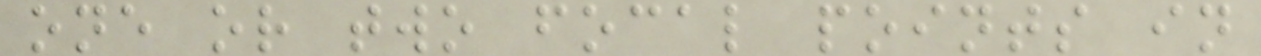one or two focal points in
